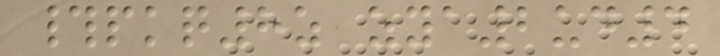#pkq8z zya2ud4
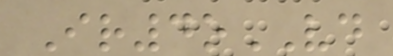Ir4oVD
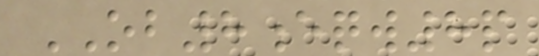OB8eqw8p
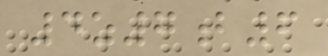4z7b6
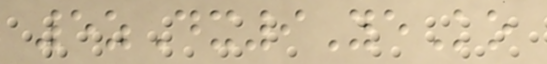5zDx9YeKo
